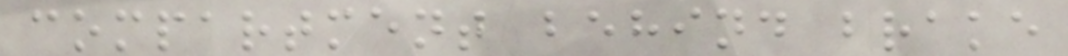compartment behind brake
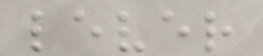lever
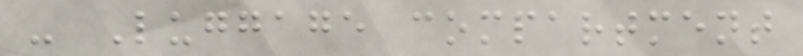- Luggage compartment
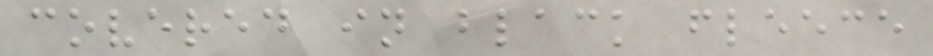covered in black fleece
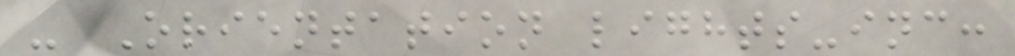- Orientation lights-inc:
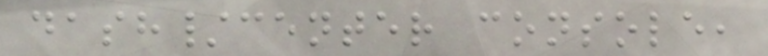dash/center console,
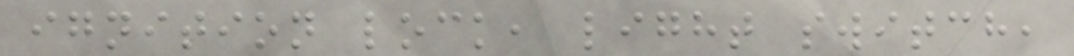ignition lock, light switch,
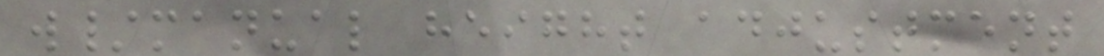w/manual height adjustment
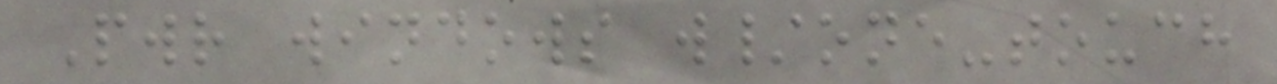Pwr windows w/one-touch
